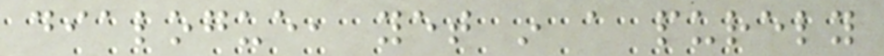dialogue, yet in a purely
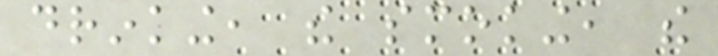drinking, the smoking, the
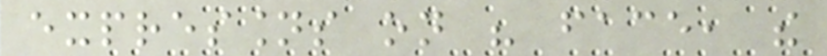expressions on his face, the
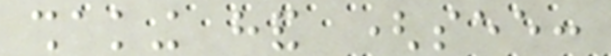shaking hand (see:
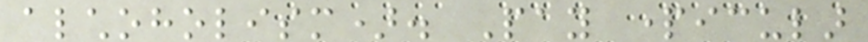alchoholism). Pay particular
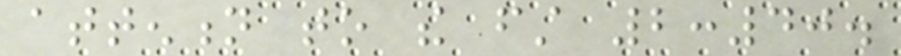attention to the first 2:40.
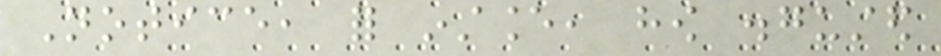Notice, for instance, how disgusted
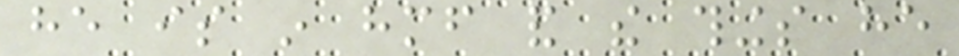he is in himself and the things he
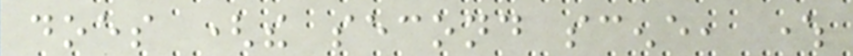does (the second scene, where
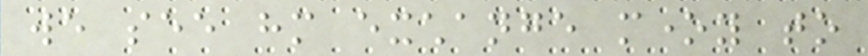we see him exchange money to
